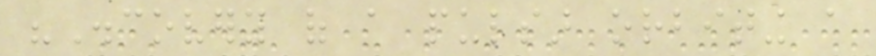"Discovery of a pulsar orbiting a
